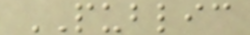PUBLIC
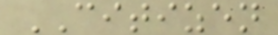CITIZEN
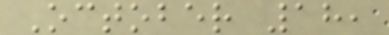October 18,
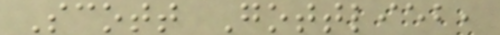Scott Gottlieb,
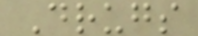Drugs
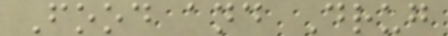Food and Drug
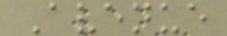Avenue
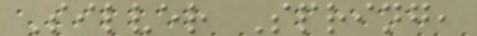Silver Spring,
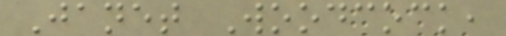Janet Woodcock,
